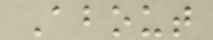About
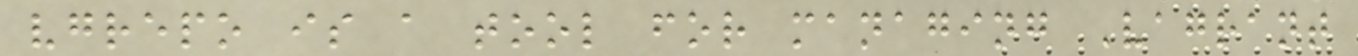vgrepo is a tool for managing Vagrant
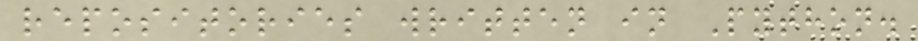repositories written in Python.
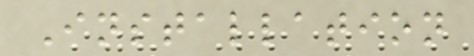Installation
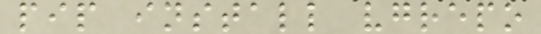pip install vgrepo
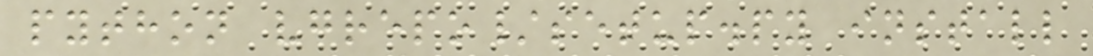python vgrepo/setup.py install
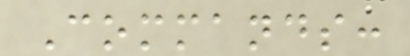Commands:
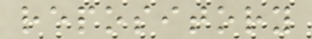repository
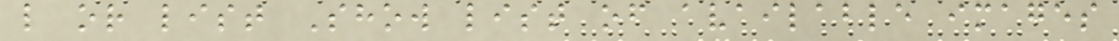l or list Show list of available images
